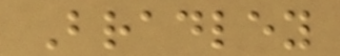Bradley
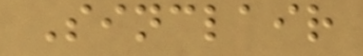Sinclair
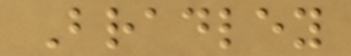Bradley
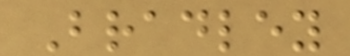Bradley
